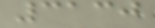3130
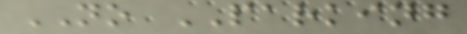NO PARKING
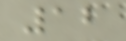12
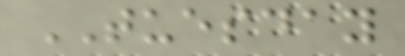TUESDAY
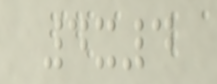4x4
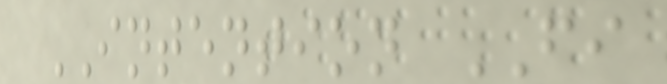INTENTION FI
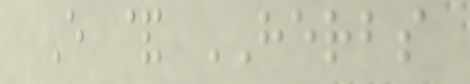E & HERBS
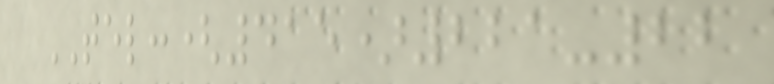TEL:(415)221-22
